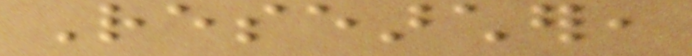Researcher,
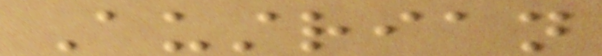Austrian
